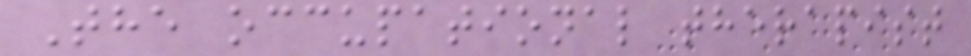The occupational therapist
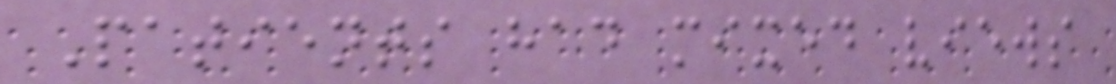Patients had mixed views
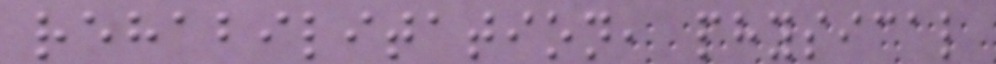rehabilitation, physical
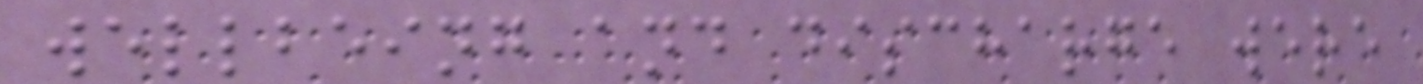wellbeing and discharge were
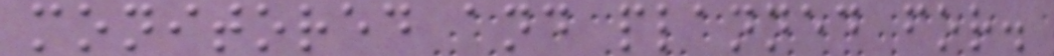monitored and planned for.
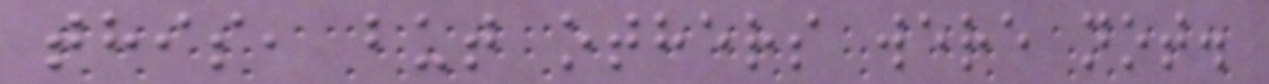this, but others were not.
